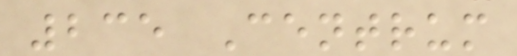235 Centrum
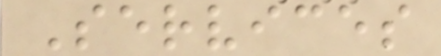Services
